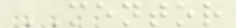MENTOR
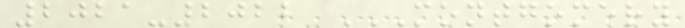2021-2022 MONTGOMERY
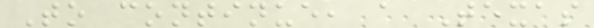To continue, a Texas
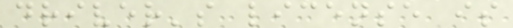driver's license is
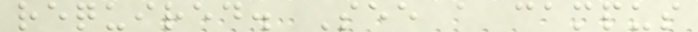required. See a campus
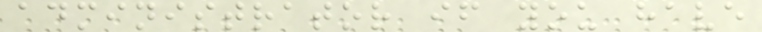administrator if you have
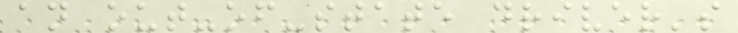an out-of-state driver's
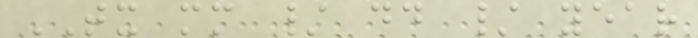TX mm / dd / year
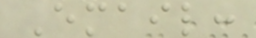Email:
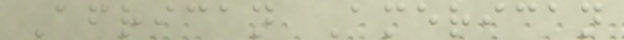African American
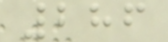286
